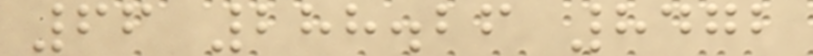66 288.26 8472
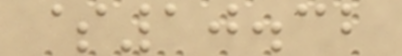$10.32
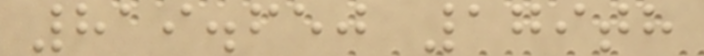819.650 179th
